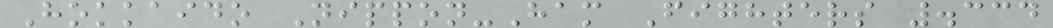Hokkaido Nippon-Ham Fighters .334
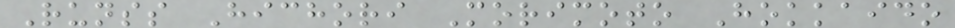Runss Hichori Morimoto Hokkaido
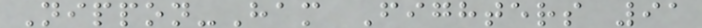Nippon-Ham Fighters 91
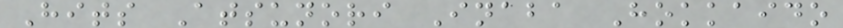Hits Atsunori Inaba Hokkaido
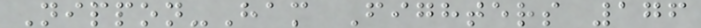Nippon-Ham Fighters 176
